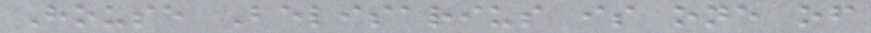House Belisarius is one of
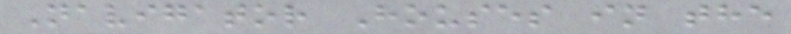Navigator Houses in the
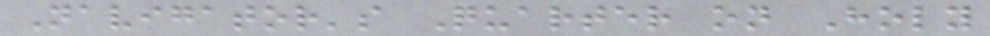Navigator's Quarter on Holy
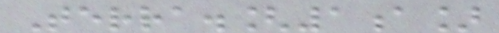Terra.[1a]
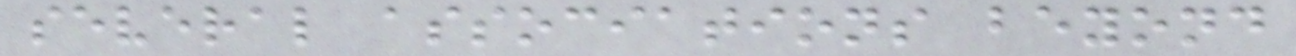several associations beyond
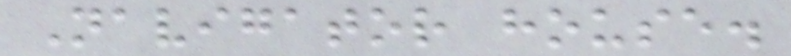Navigator house.
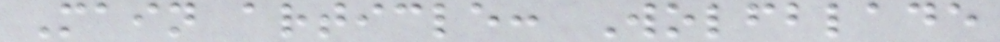Main article: Wolfblade
